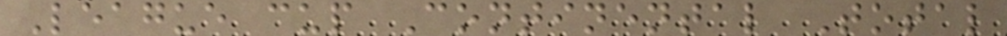League cup Continental Total
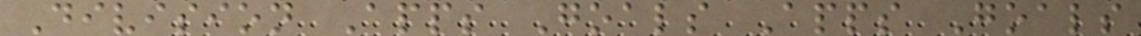Division Apps Goals Apps Goals
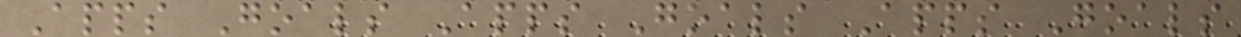Apps Goals Apps Goals Apps Goals
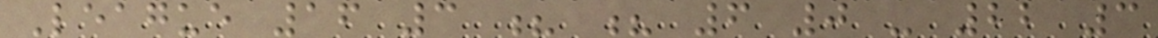League 16 3 ? ? 6 0 - 22 3
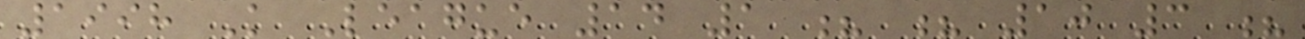1998 K League 14 1 ? ? 10 3 ?
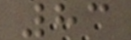83
